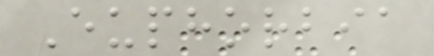Euphorbia
